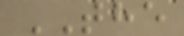THE
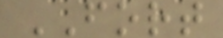FORT
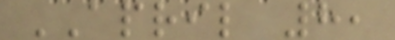APRIL 8,
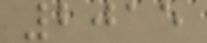2015
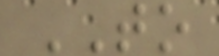TO
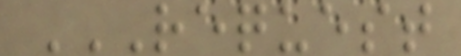REQUEST
